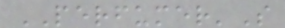PERFUMER'S
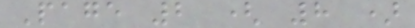Page 2 ( 8 )
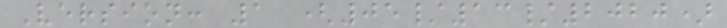Version: 1 (05/13/2020)
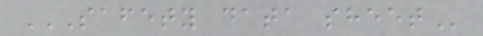SAFETY DATA SHEET
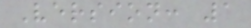Version: 1
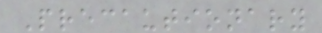Precautionary
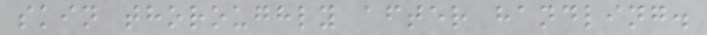skin thoroughly after handling.
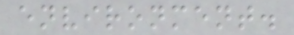environment.
